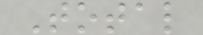Total
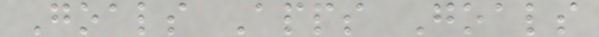Goals Apps Goals
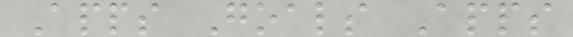Apps Goals Apps
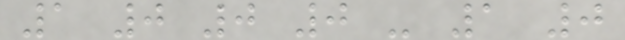1 0 0 0 - 1 0
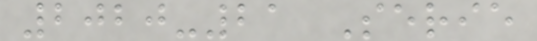2020-21 Serie
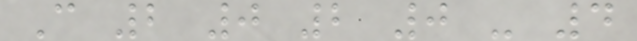C 2 0 2 0 - 4
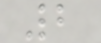2
